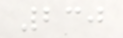230
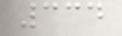334
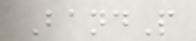BandP
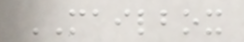MAILBOX
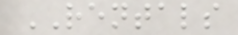RENTALS
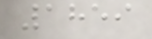1859
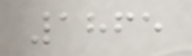1865
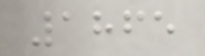1865
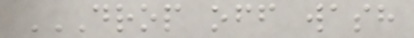DROP OFF WASH
